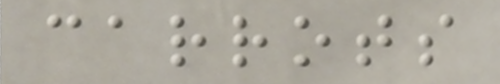carrots
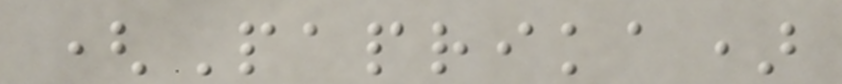(Paprika)
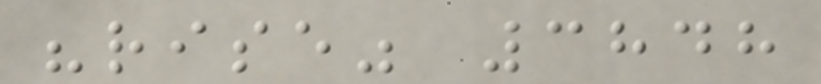"rise" 3848
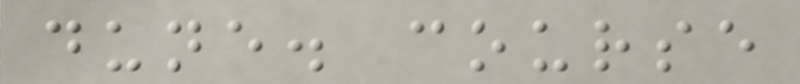dune. course
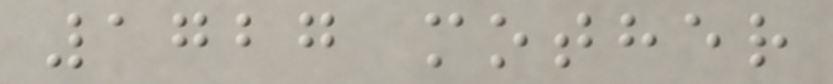1727 mother
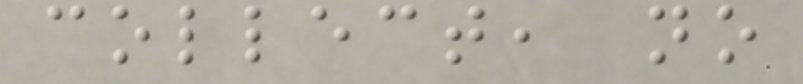collect, no
